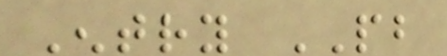Entry PB
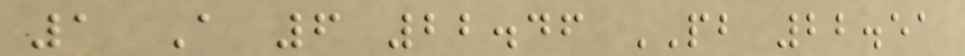1 A 6 22.46 PB 22.51
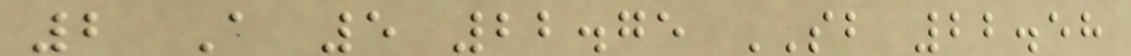2 A 5 22.75 SB 22.58
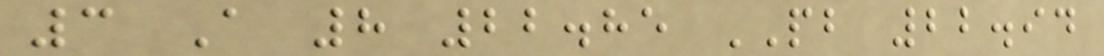3 A 8 22.85 PB 22.94
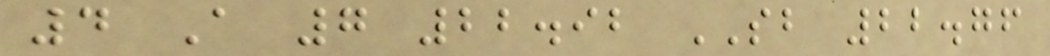4 A 7 22.92 SB 22.76
